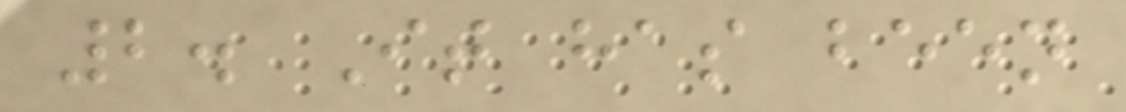2. It has been
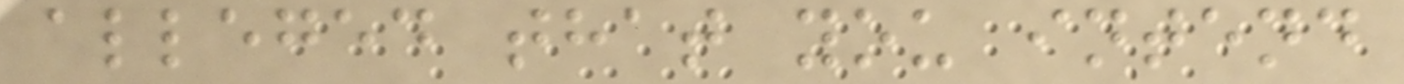alleged that you intend
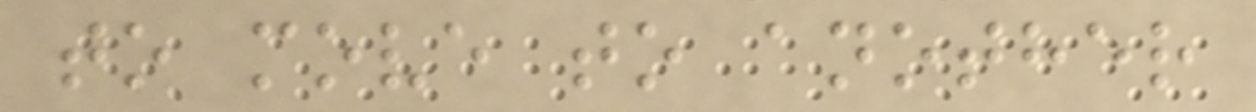to move to another
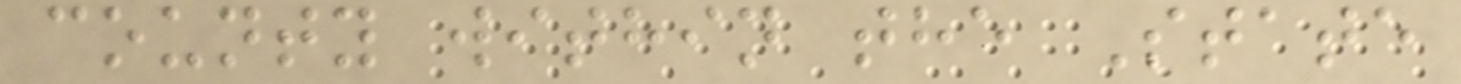county within the State
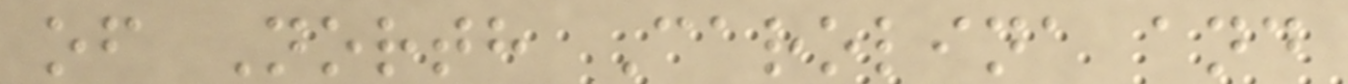of North Carolina and
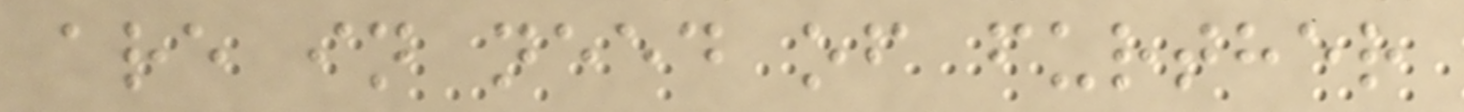are in need of further
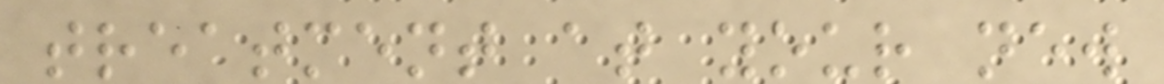treatment at your new
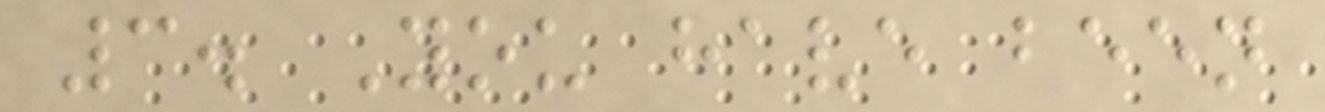3. You have been
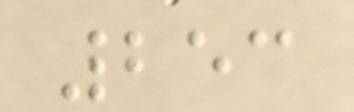253
